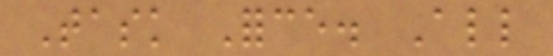Task Force. All
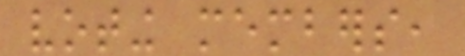voting members,
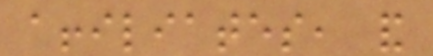affiliates, and
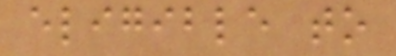eligible to
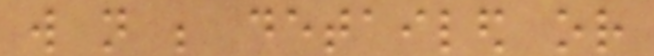will not be detailed or
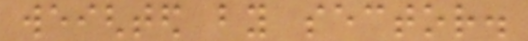weighted by sector.
